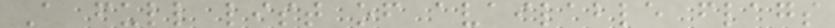A full list of available flags
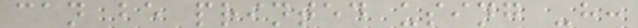can be printed using -h:
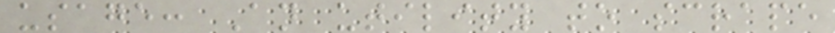usage: An utility to scrape
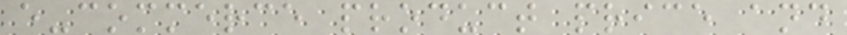e-commerce product price and
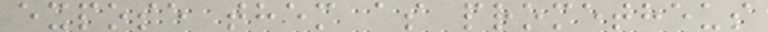expose them as prometheus
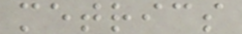metrics
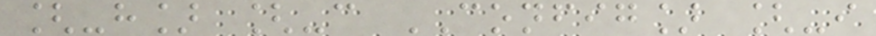[-h] [-c CONFIG] [-i
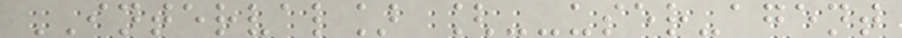INTERVAL] [--user-agent
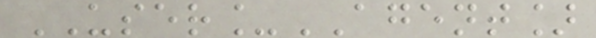USER_AGENT]
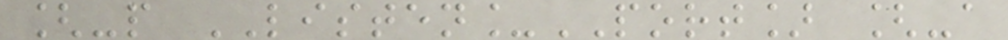[-p LISTEN_PORT] [-a
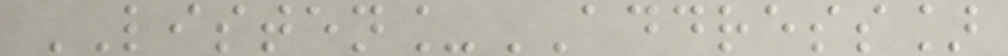LISTEN_ADDRESS]
